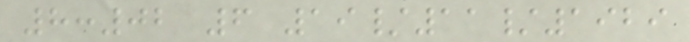8:02 6 19/11/1929
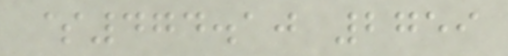$474.10 2759
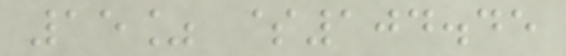15% $104.45
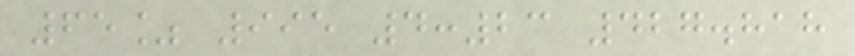65% 995 4:23 427.818
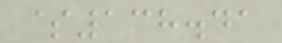$138.41
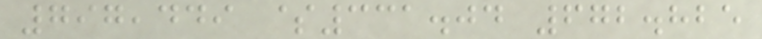797,449 $331.04 672.825
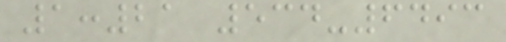1:21 534-6493
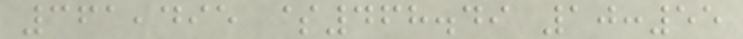361,495 $468.49 10:55
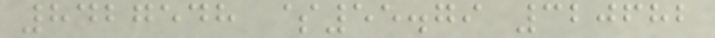8427548 $55.79 320682
